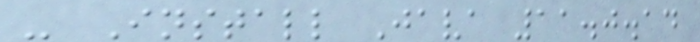- Install Java 11.0.14
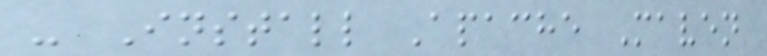- Install Apache Maven
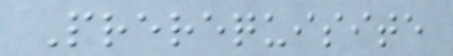Prerequisite
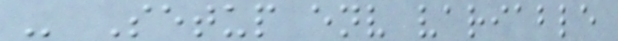- Setup env variable
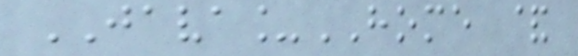JAVA_HOME &
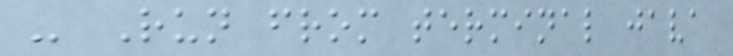- Run from terminal java
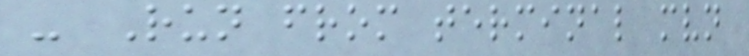- Run from terminal mvn
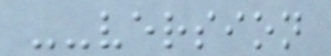--version
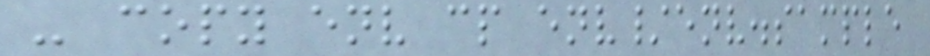- copy env cp env/env.sample
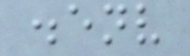.env
